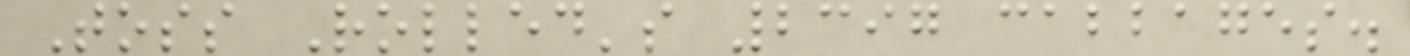Toss Rolled's 2397 cabbages.
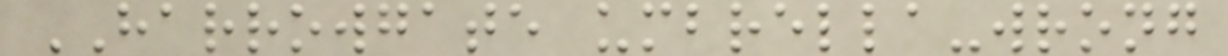HARROWGATE umbrella-wrong
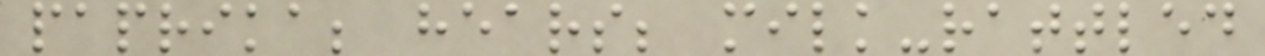paprika; hears; milk-rattled
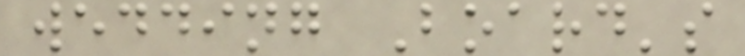wedding Board's
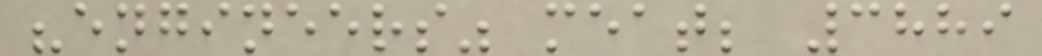"engineers" meat; 3889
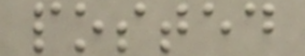posted
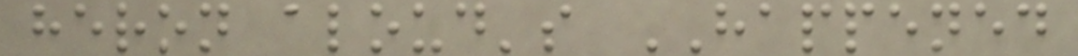heron aloud's HAPPENED
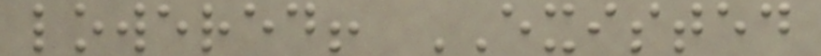lowered! EXISTED
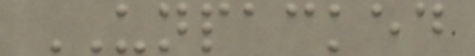UNPACKED
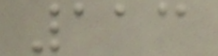113
